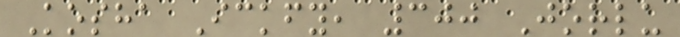Kosha Ickfy, 300 Jorlu
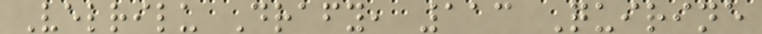Velrilu Drafy, 113 Quirine
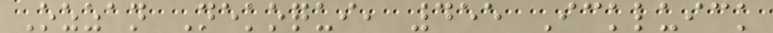Ozzan Nekoqui, 455 Ickluick
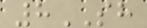8SH
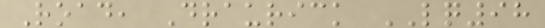Road, Draurick LQ98
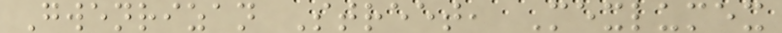Gwenrizan Street, Mexlumex
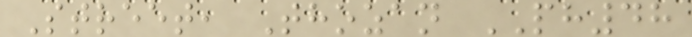Street, Thozan PH48
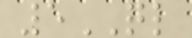5QL
